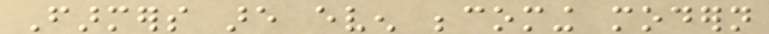Farmers are even becoming modern
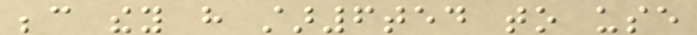because they have star6ted to use
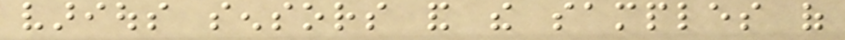various sensors and the samples of
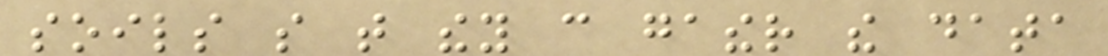soils so that they can gather the data
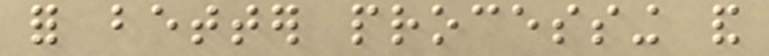for better processing and
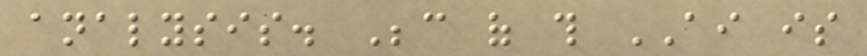analysis. Because of this AI is
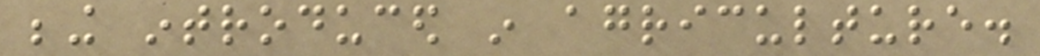being introduced in agriculture.
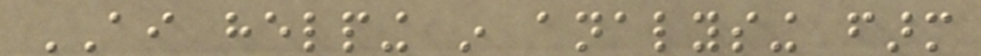AI helping in analysing farm
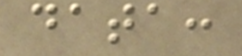data:
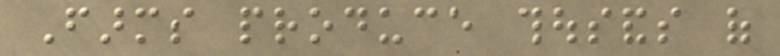Farms produce thousands of
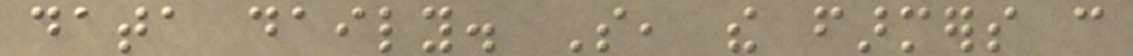data daily. So, the farmers can
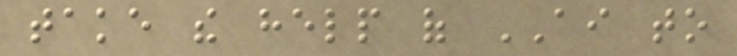take the help of AI to
